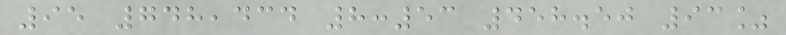95 748,434 8:53 458.50 93%
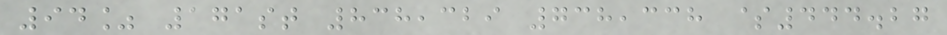94% 171st 838,329 738,338 $444.27
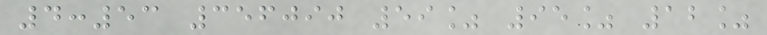4:53 356090 59% 95% 12%
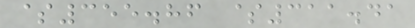$355.86 $311.41
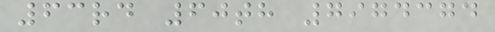63rd 60th 7974374
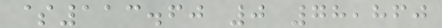$113.60 0 78,860
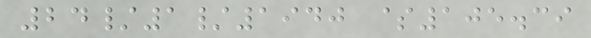24/1/1940 $105.39
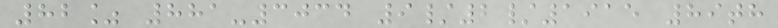82% 881-3034 9/2/1915 89th
